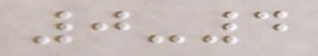0-4
